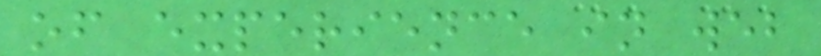of experience in web
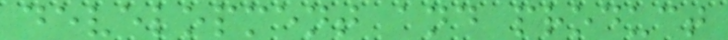development and product
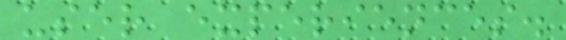user experiences.
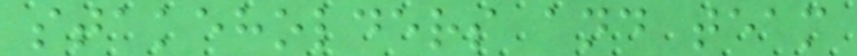stakeholders and team
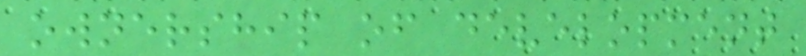ownership of development
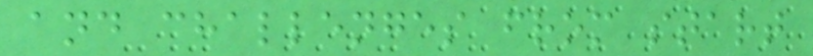and challenges from start
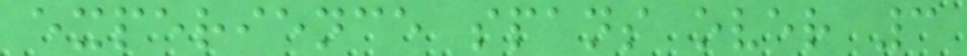experience spans over 3
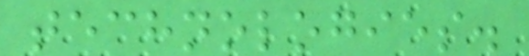technologies.
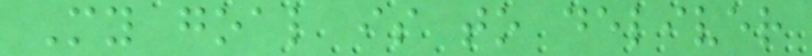My goal is to deliver
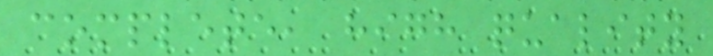complete, high quality
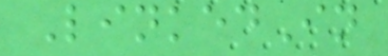LinkedIn
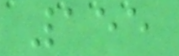155
